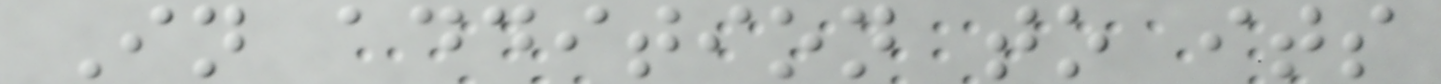In addition to its
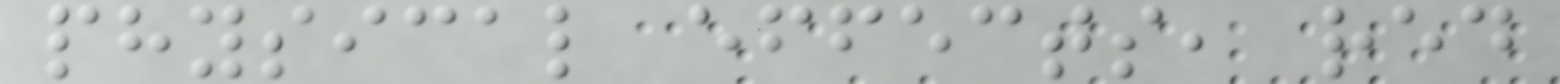physical effects, red
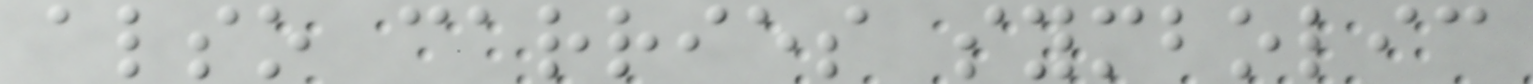also carries symbolic
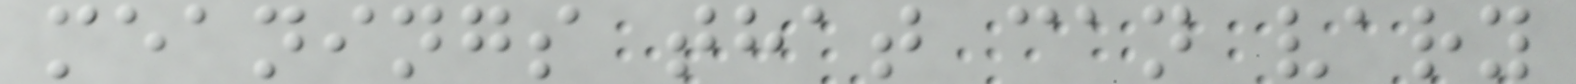meanings that can vary
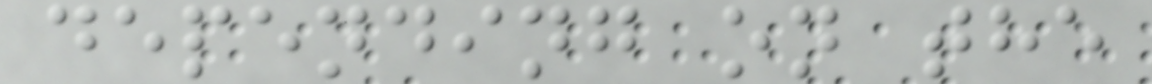depending on the
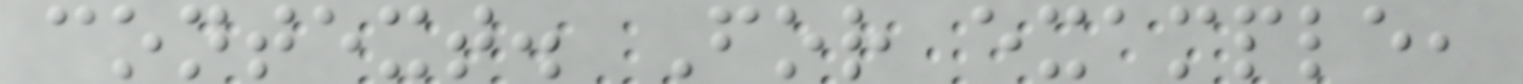context. For example,
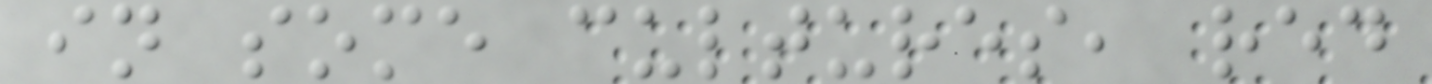in some cultures, red
